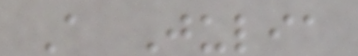A Julia
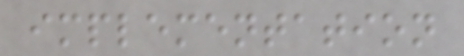implementation
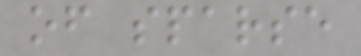of sparse
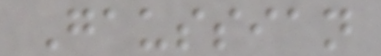Gaussian
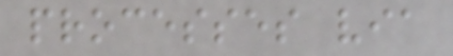processes via
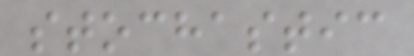stochastic
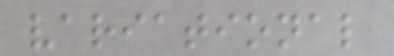variational
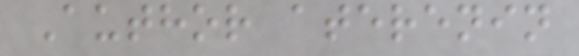Author aterenin
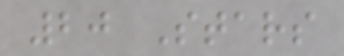20 Stars
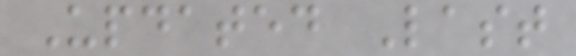Updated Last
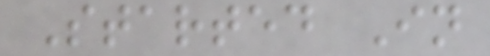Started In
